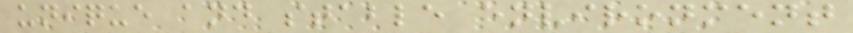unique and stable environment
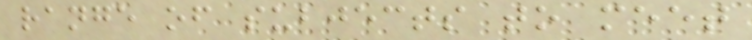range of subjects to meet
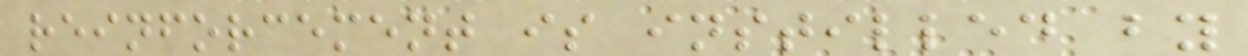reinforcement is instilled by
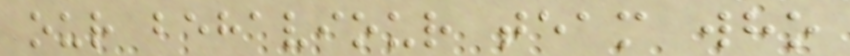our behaviour team who
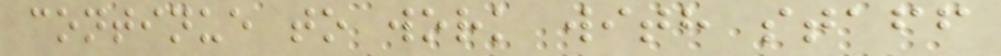continue to work with staff
